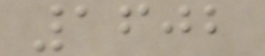1602
